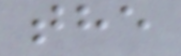the
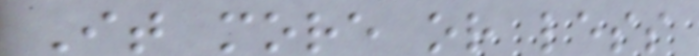It more or less
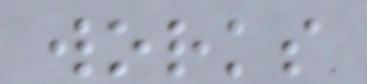works
